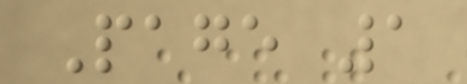Page 1
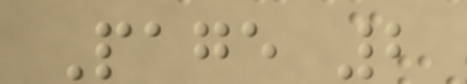Page 2
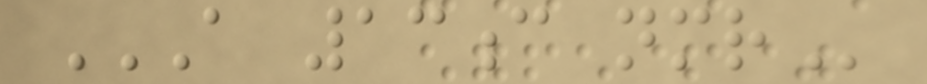A 13C NMR
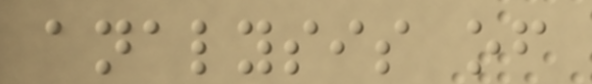analysis of
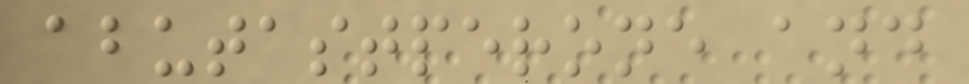abutastperone and
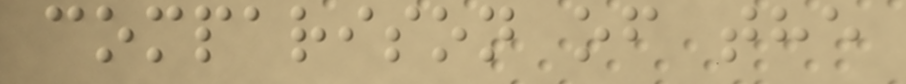comparison of the
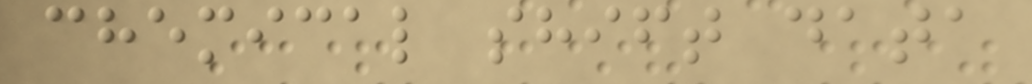chemical shift data
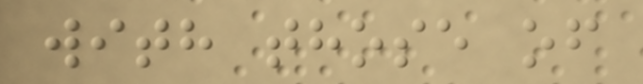with those of
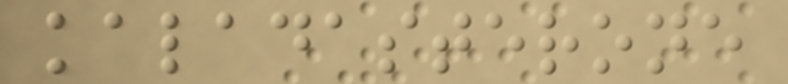kaladasterone
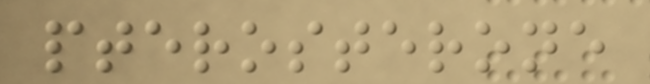pterosterone
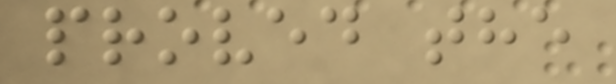proved the
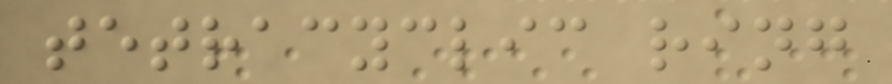tetracyclic ring
